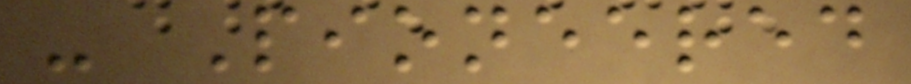- Pioneered
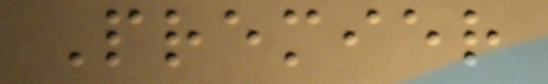Premier
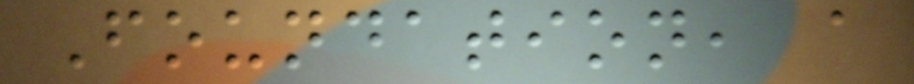Foundation, a
